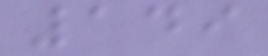149
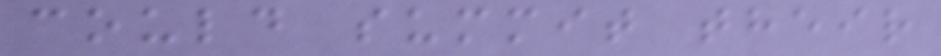could summit their
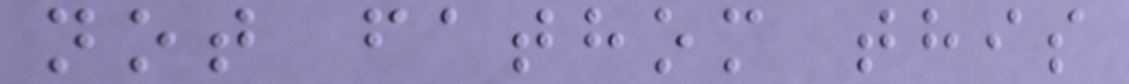not fathom this
